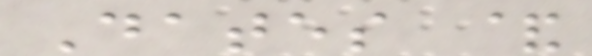Dates &
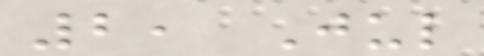2, Jul
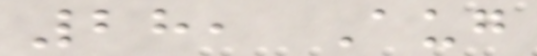28, Aug
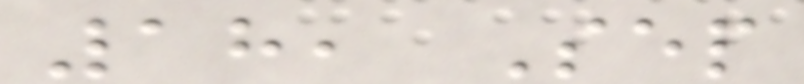18, Sep
